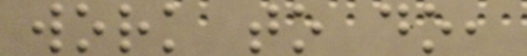work to do,
